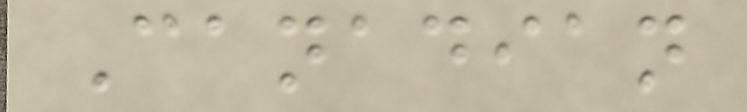Canadian
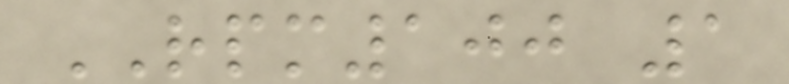RPM100 1
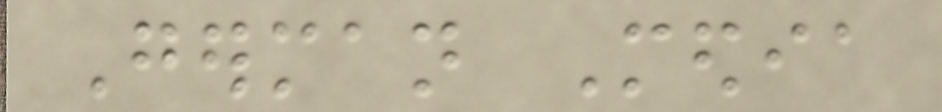German Media
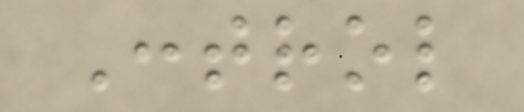Control
